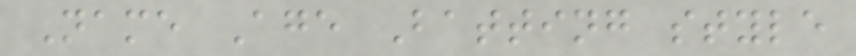Name Age Batting style
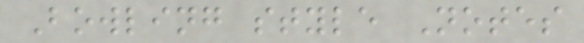Bowling style Notes
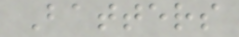Batters
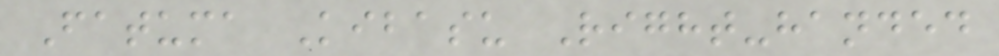Fatuma Kibasu Right-handed
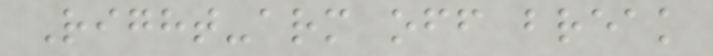Right-arm off break
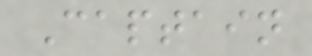Captain
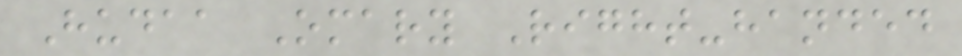Hudaa Omary Right-handed
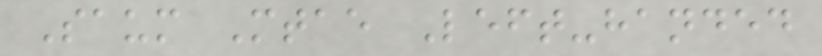Saum Mtae Left-handed
